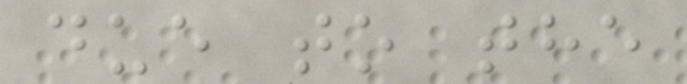due to the
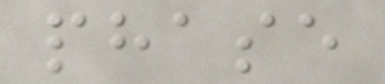phase
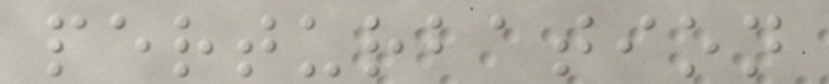perturbation
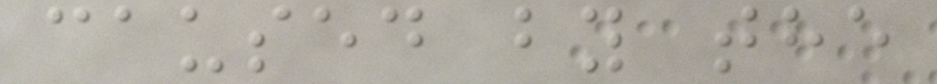caused by the
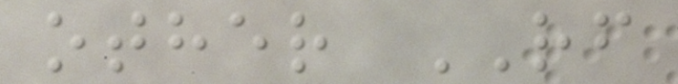other RF
